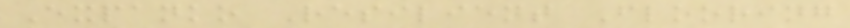Expanko Resilient Flooring
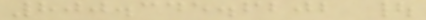800.345.6202 |
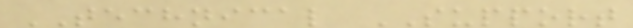TECHNICAL SUPPORT
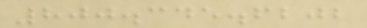800.345.6202
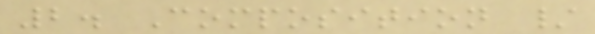2. Composition /
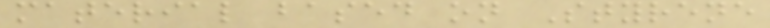material based on Styrene
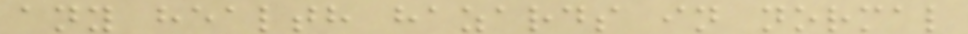any health hazards in normal
